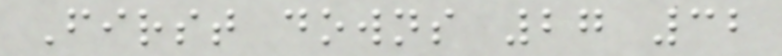First downs 27 32
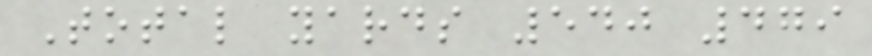Total yards 540 479
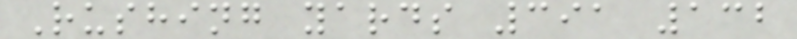Rushing yards 391 132
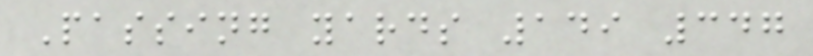Passing yards 149 347
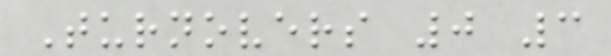Turnovers 0 3
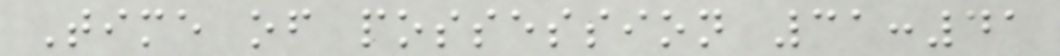Time of possession 31:41
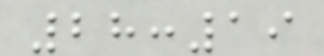28:19
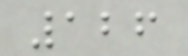126
